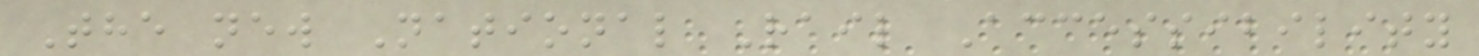The new National Rail Accessibility
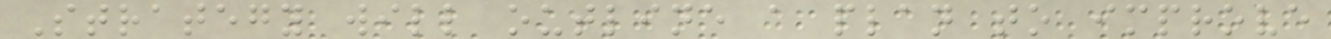Strategy will outline a plan to improve
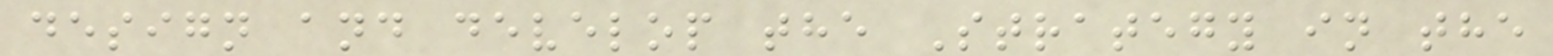design and develop the Strategy in the
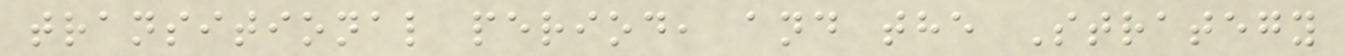transitional period, and the Strategy
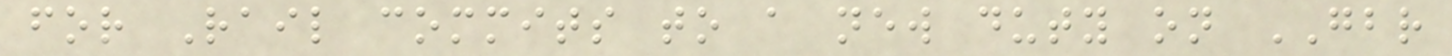for Rail commits to a new duty on GBR
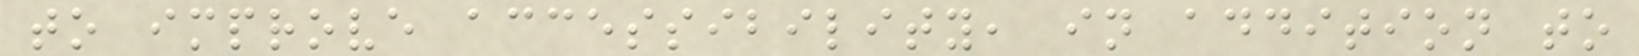to improve accessibility, in addition to
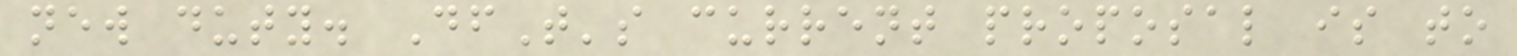new duty. DfT's current proposal is to
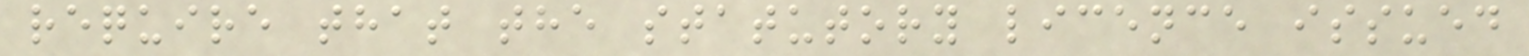require that the statutory licence issued
